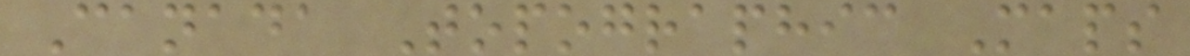Canada Topographic Maps
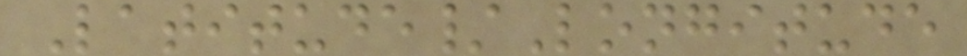Latitude/Longitude
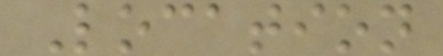Location
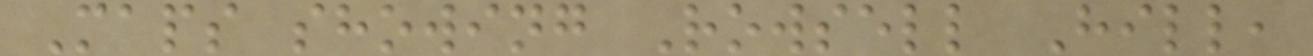Maps showing Rowsell Hill,
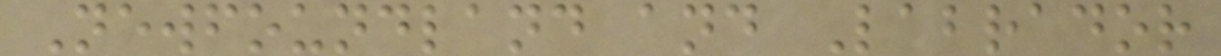Newfoundland and Labrador
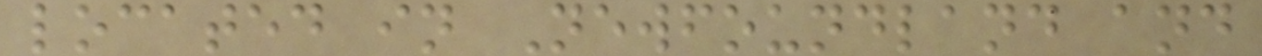located in Newfoundland and
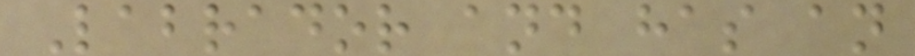Labrador and has an
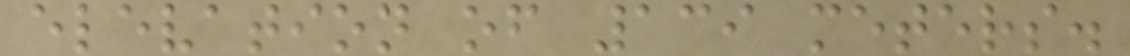elevation of 139 meters.
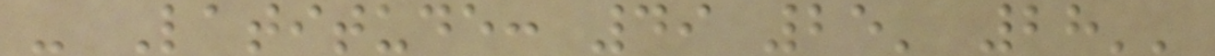- Latitude: 49 25' 28''
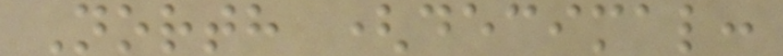North (decimal:
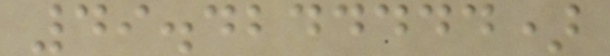49.4244444)
